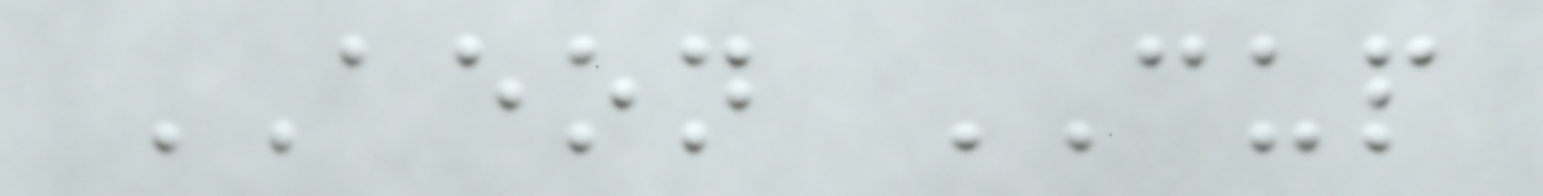AEON CUP
